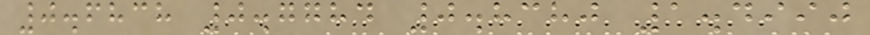0.6838 0.7784 0.8380 1.4990
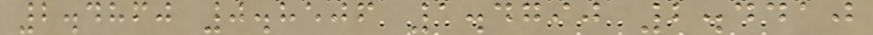2.4860 0.8506 1.4790 2.4410
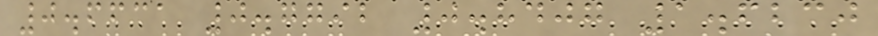0.6631 0.7792 0.8407 1.6230
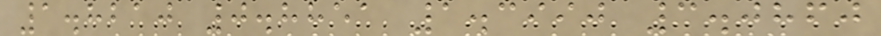1.8210 0.8851 1.3990 3.0860
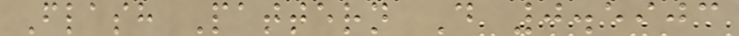Flash Pattern D 0.5903
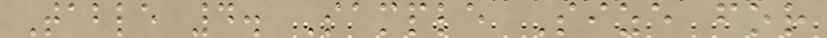Table 4. Sample Size for
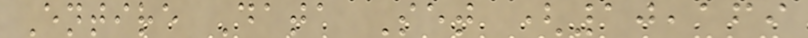Entire Data Set (10,169
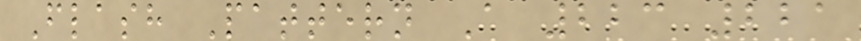Flash Pattern A 223 221
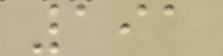191
